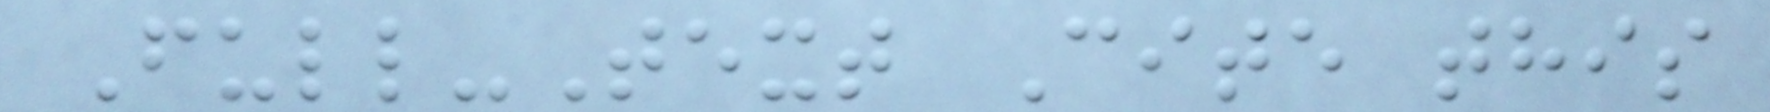Full-Text Cite this
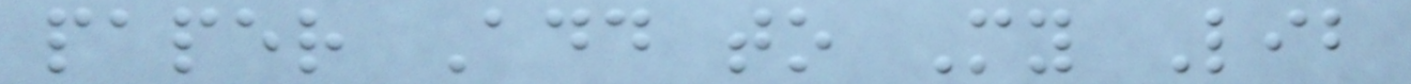paper Add to My Lib
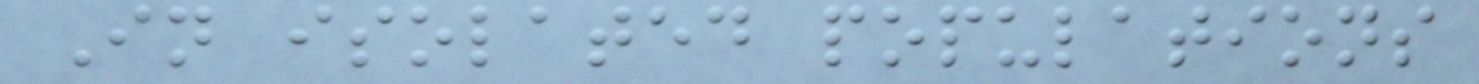In isolated populations
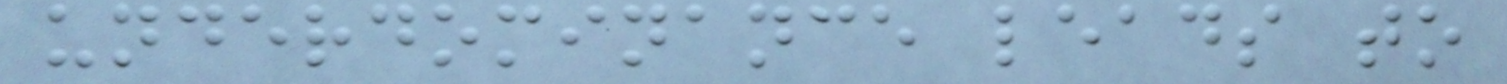underdominance leads to
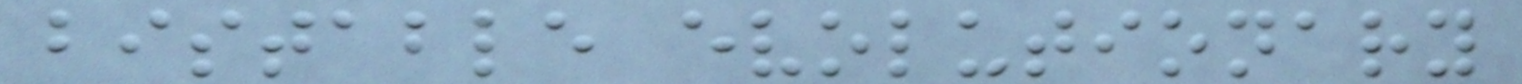bistable evolutionary
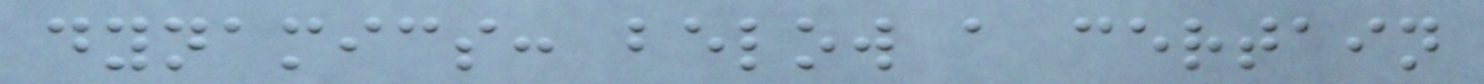dynamics: below a certain
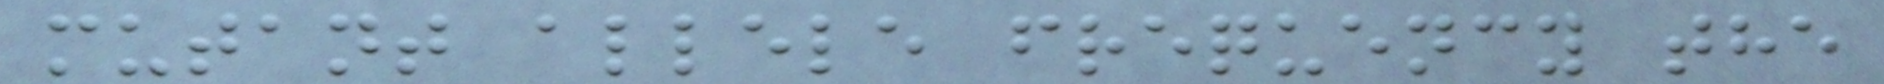mutant allele frequency the
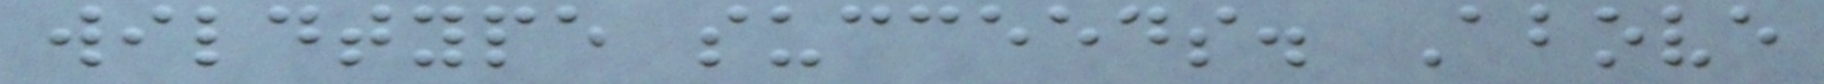wildtype succeeds. Above
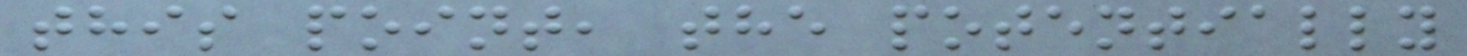this point, the potentially
